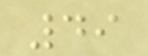49
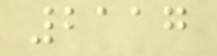2117
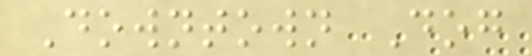Downtown Dog
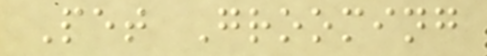Pet Grooming
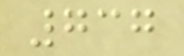737
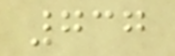737
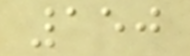150
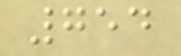754
